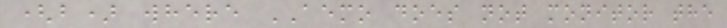(b) where AEMO does not monitor the
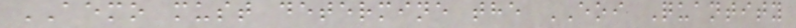AEMO must determine the EOI Quantity
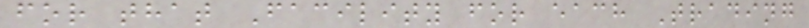for that Facility for each Trading
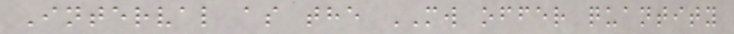Interval as the MW offer quantity
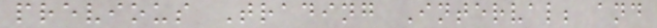previous Trading Interval; and
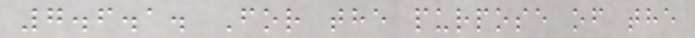7.6.1. For the purpose of the
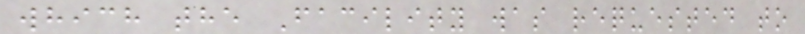which the Facility was requested to
